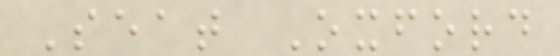Seat Oxford
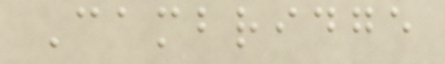Cambridge
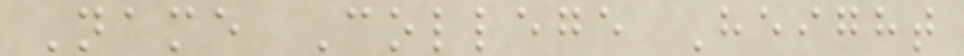Name College Height
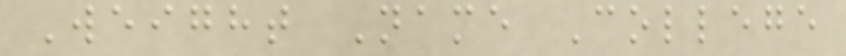Weight Name College
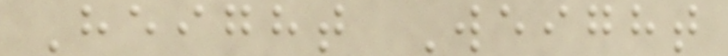Height Weight
